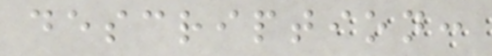description:
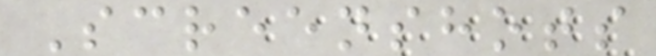Screenshots
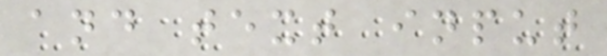and text input
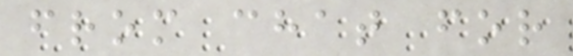from chat for
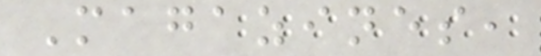Magazines,
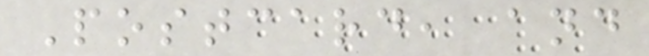Postcard, and
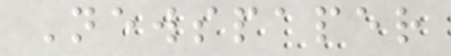Newspaper
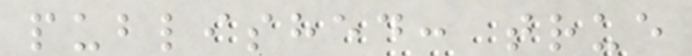published: true
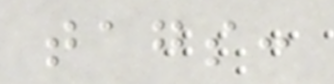tags:
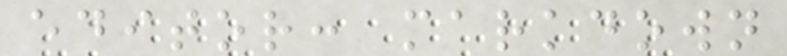editor: markdown
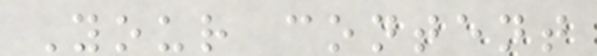Your content
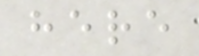here
